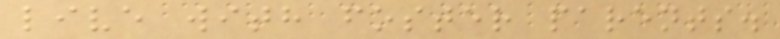live with foster parents.
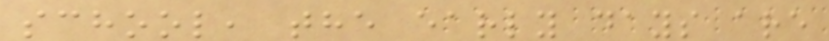school, the early days are
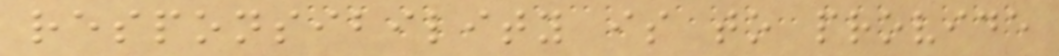responsibility is to provide
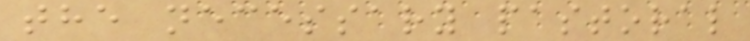the necessary pastoral
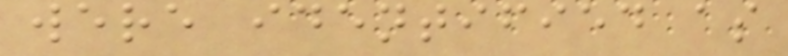were identified as
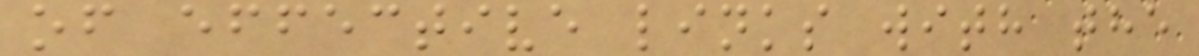of effective links with the
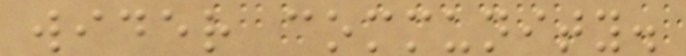wider community.
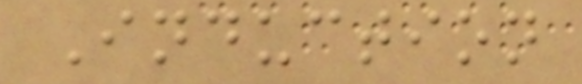Induction
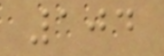104
